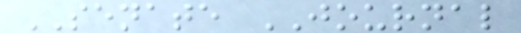SENATE JOURNAL
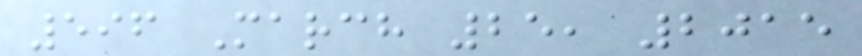596 March 25, 2015
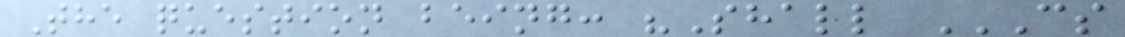The question being: "Shall CS
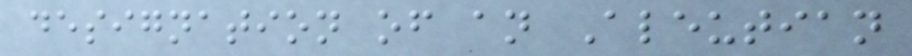designation of an Aleutian
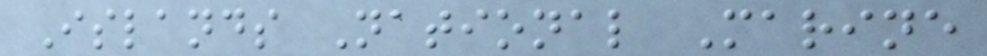Islands National Marine
